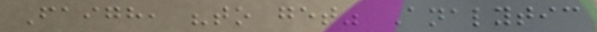Faigh, "to get" Analytic
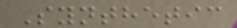Synthetic
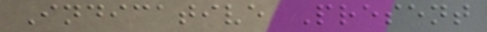Indicative Present
